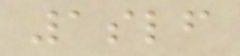1slf
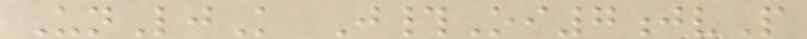UnLjK J#Oi7jvP
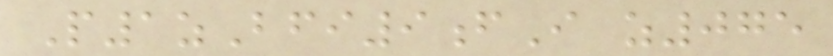P1zBfi9fI z075
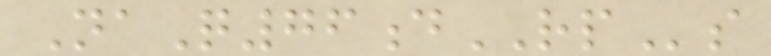NaQ76dRPs
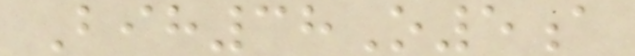Bih38O5a
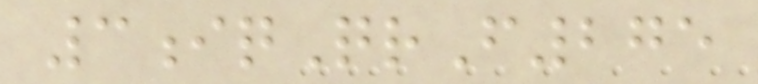3iqQrF275
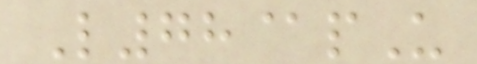L78@pU
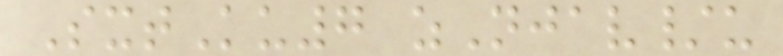SxtKu7 zNjav/u
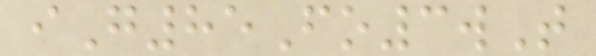iG85Fo3wT
